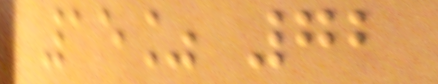15% 72
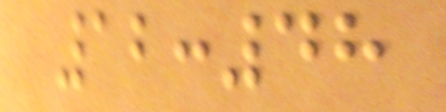12:48
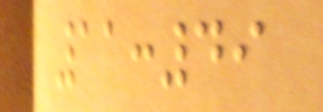11:49
